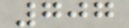707
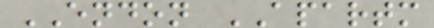ENDON APARTM
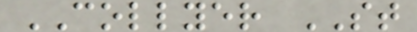COLLYER ST
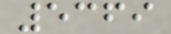5369
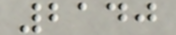2140
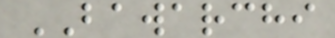BAWARCHI
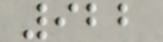922
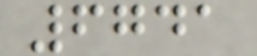6741
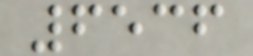6536
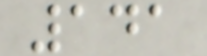141
